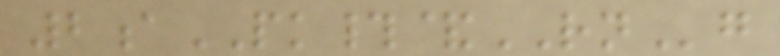2aPK#&RNg
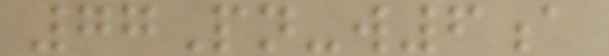77Pn-w6a
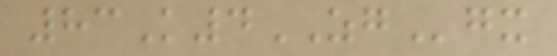83K4ZGgx
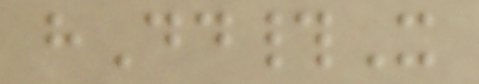hDd#X
